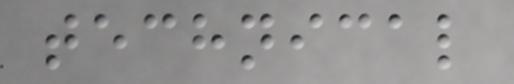technical
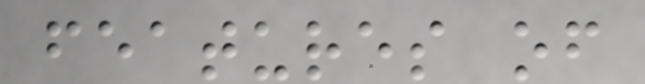features of
